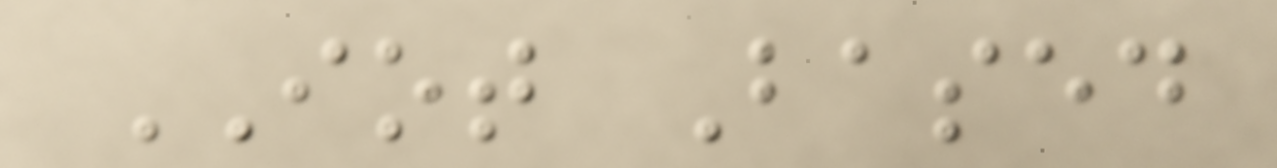IOT Based
